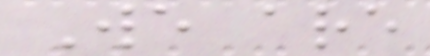We are
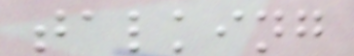talking
